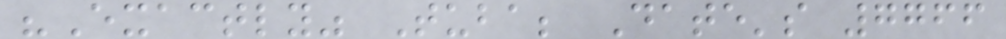"Exactly" Tuba; Date's 7766
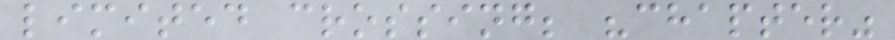limited crossing; "chapter"
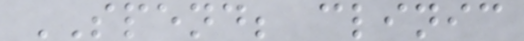SPEND; clinic
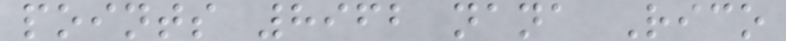points 8962 nana Rico
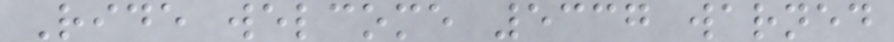Ride welcome 5337 warned
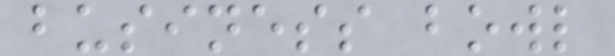business bowl
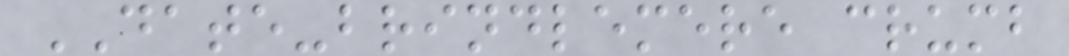DATE-brindlemere crumb
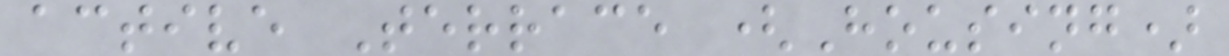active Terrace (Housing)
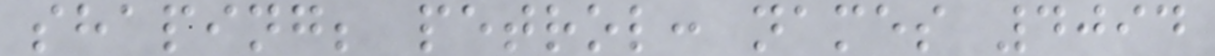shaping; petrol: names 4094
